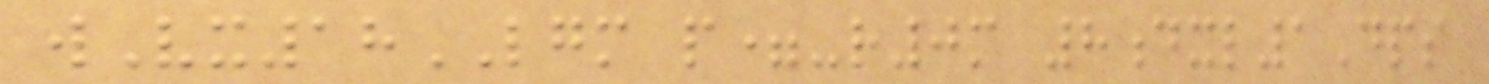wVx18LGM p=-r0m 8dxl1Dps
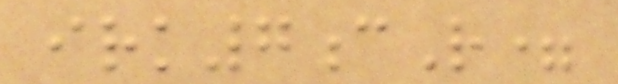irk7cR=
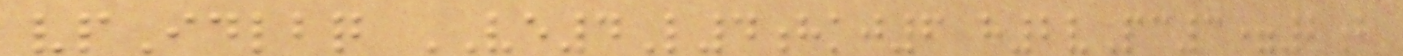vpIdlbq VE4L4hkj6 h2vPc3=2b
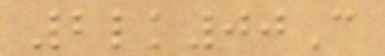2lk00C
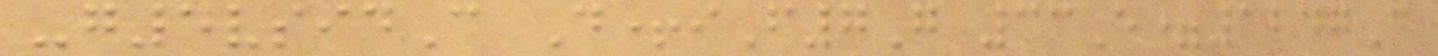-g5vsidC D+iF7G 33E=1247C
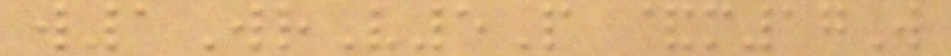w1WrV5P &m17W
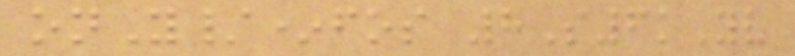onY/*fos 8S6kYv
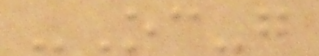-Oc-g
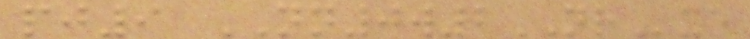pj9 NN0w2NRxe
